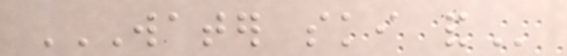WATER SKI AND
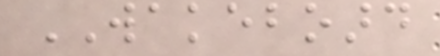WAKEBOARD
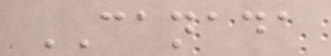CANADA
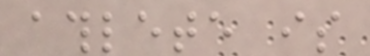athlete is
